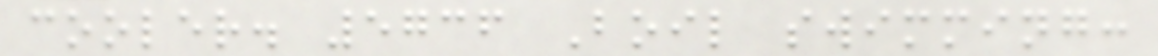cooler. 5736 Boil swimming:
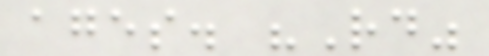ages. "Rd"
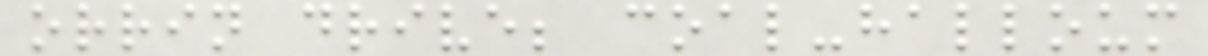orrin drive; coal-halloum
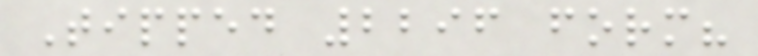Tipped 2296 form?
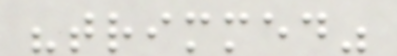"trimmed"
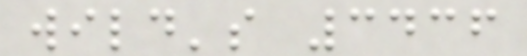wild's 3436
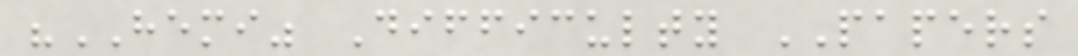"HEMI" Difficulty PAPERS
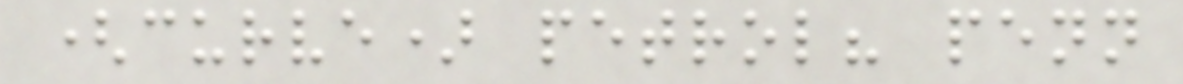(curve) petrol? penn
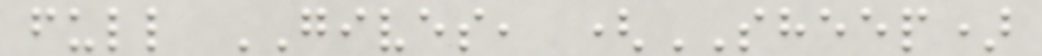full GIVES, (SHEEP)
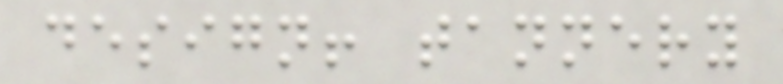design! tannery
